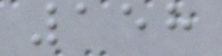158
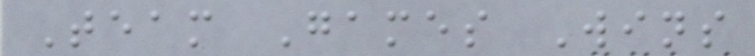Team Games Wins
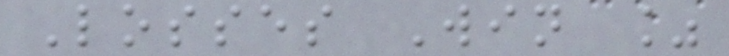Losses Win %
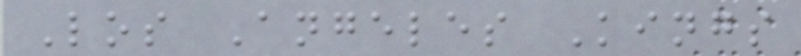Los Angeles Kings
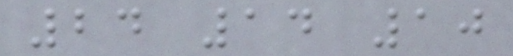24 14 10
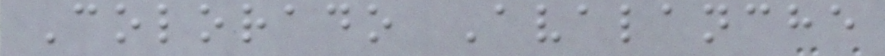Colorado Avalanche
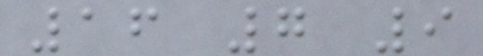16 7 9
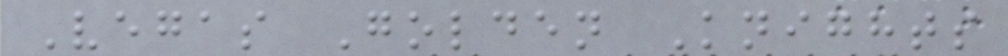Vegas Golden Knights
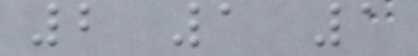2 1 1
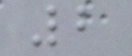2
